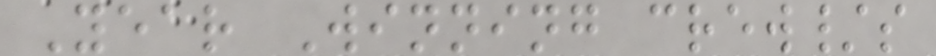Year Winning crew/s
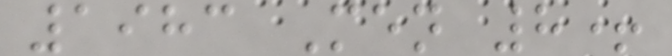1983 Men 8+
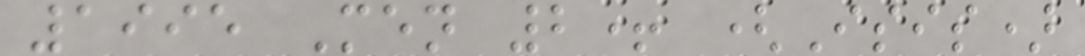1995 Men 2+ (Isis)
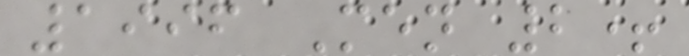1996 Men 2+
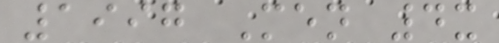1997 Men 4x
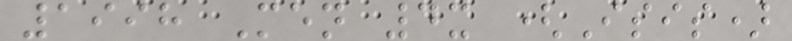1998 Men 4x (Isis)
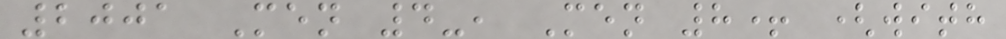2001 Men 4-, Men 8+ (with
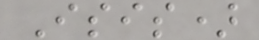Isis)
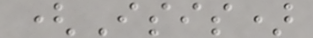(Isis)
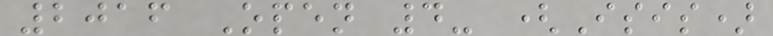2016 Open 4- (Isis)
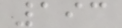193
